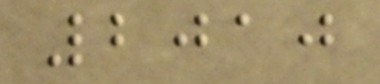2010
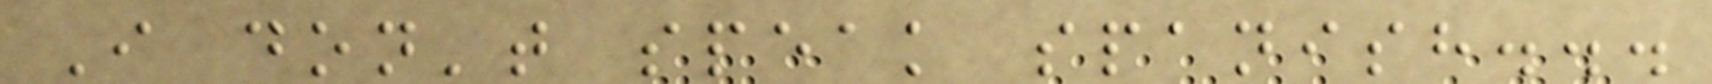I don't speak spanish...
